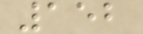152
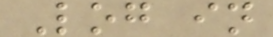Log in
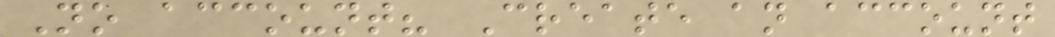No account? Create an account
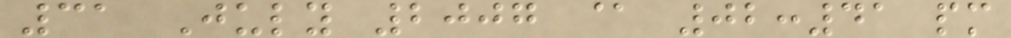31 July 2007 @ 02:41 pm
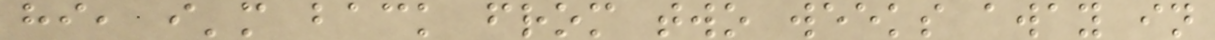hi, i'm back from two weeks away in
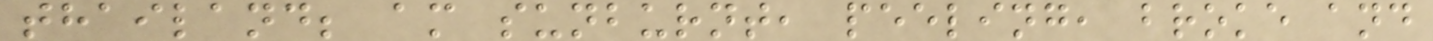thailand; am sunburnt, peeling, broke and
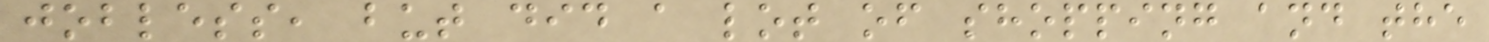jobless, but did a lot of shopping and the
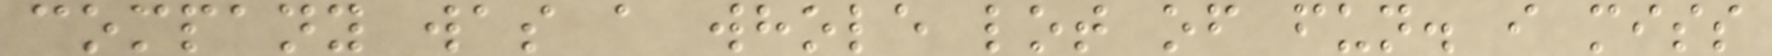company was a whole lot of fun. i miss
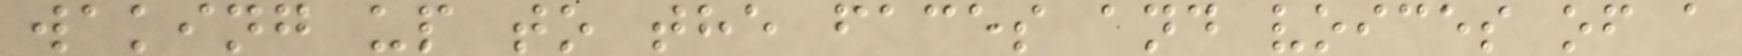waking up to the faces and voices of a
